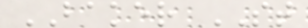BAKER ST
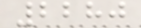2280
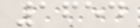1654
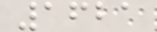1621
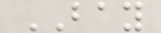BAY
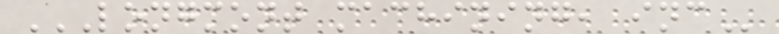LONGMONT MACHINING, INC
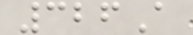326A
